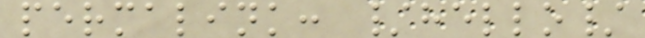permalink: /hello/
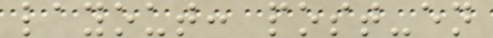layout: post-en
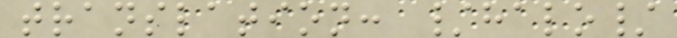translation: /halo/
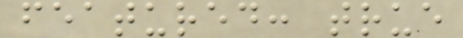featured: true
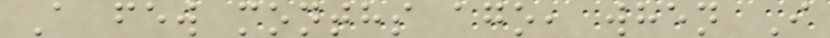A few months ago, when I
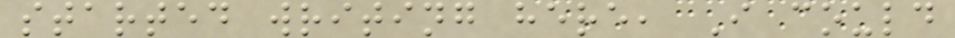started writing here, I could
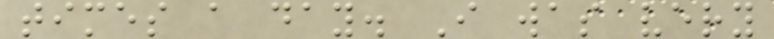times a day. I was very
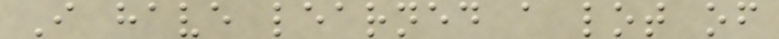I have learned a lot of
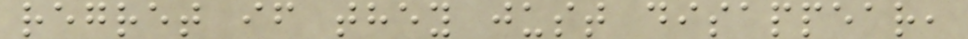regret if they just disappear,
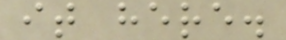it here.
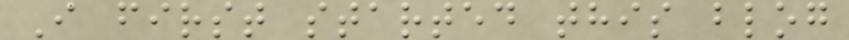I first started this blog
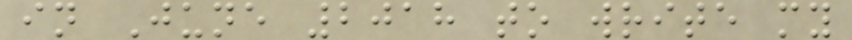in June 2018 to write my
